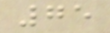75
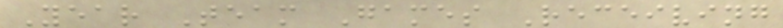Year Team Games Receiving
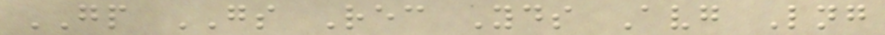GP GS Rec Yds Avg Lng
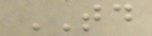TD
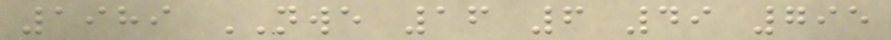1989 NWE 16 6 49 795
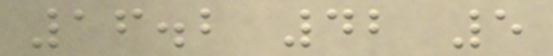16.2 42 5
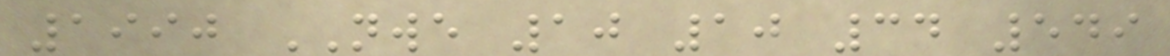1990 NWE 10 10 34 549
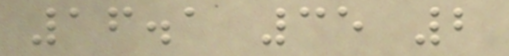16.1 35 2
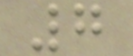7
